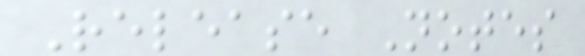Release Notes
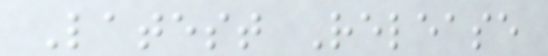Latest Release
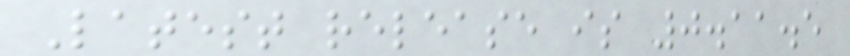Latest release is 0.11.5
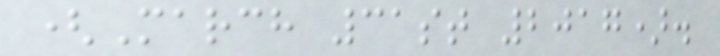(March 31st 2017).
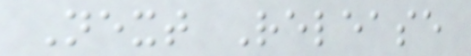Next Release
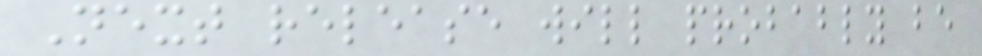Next release will probably be
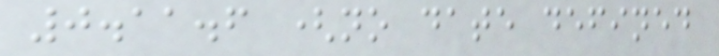0.11.6 (no date defined
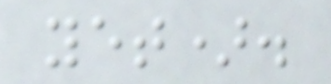yet).
